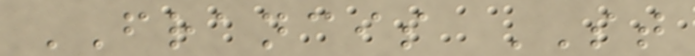FRANCIS ST
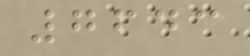7643
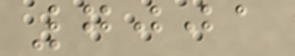7001
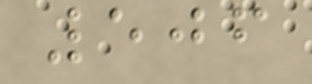506
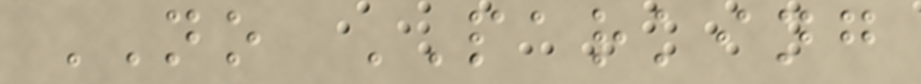NO PARKING
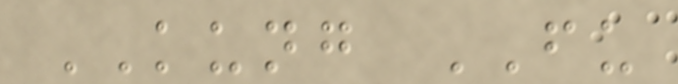KUNG FU
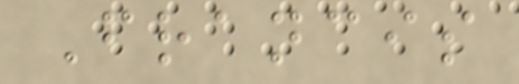Francis
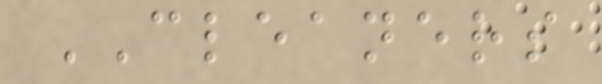CLEANERS
